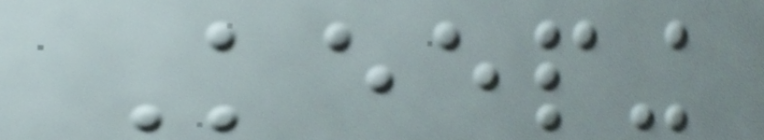Keeping
